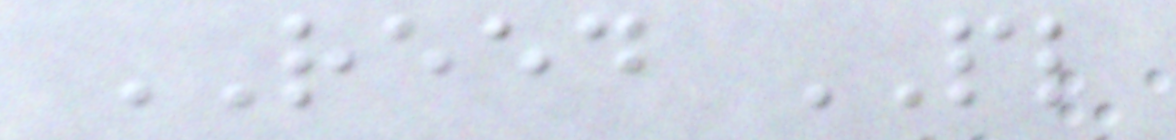REED PL
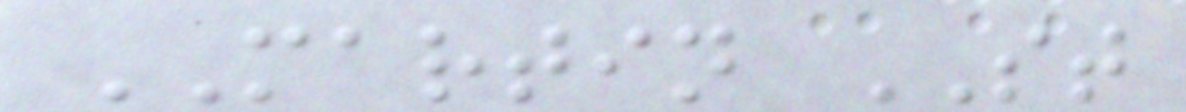MARTIN ST
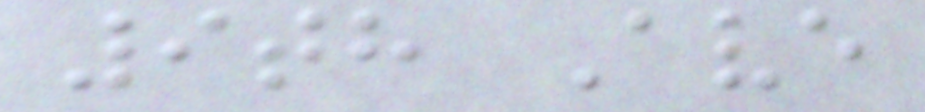9th Ave
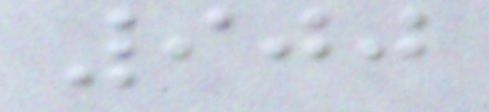900
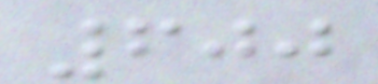600
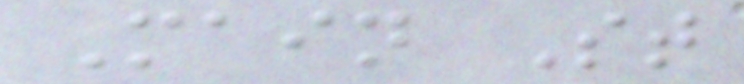Main St
